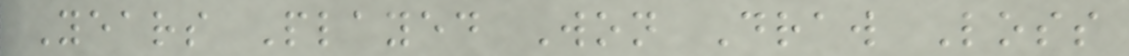Years Played Won Draw Loss
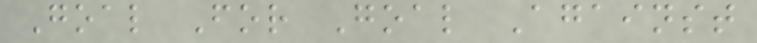Goal For Goal Against
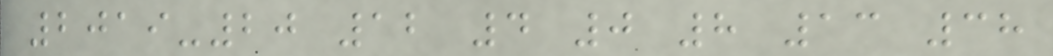2019-20 12 4 0 8 13 38
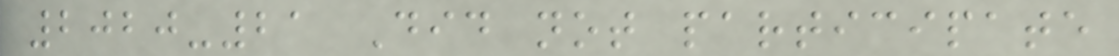2020-21 Did not participate
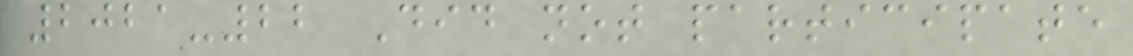2021-22 Did not participate
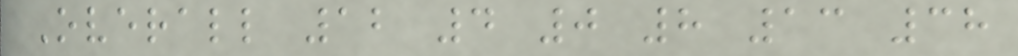Overall 12 4 0 8 13 38
